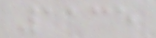1135
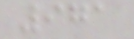971
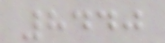8440
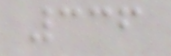336
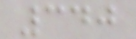340
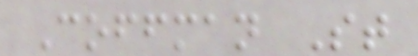Coffman St
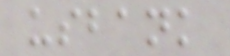usbank
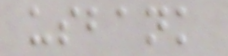usbank
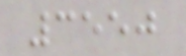3550
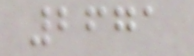2671
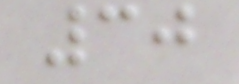30
